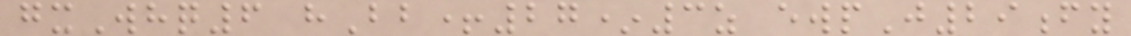gxWhq6 hBb+27*3z ewpJ29fy
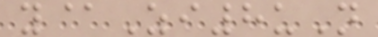y@Zi8uN
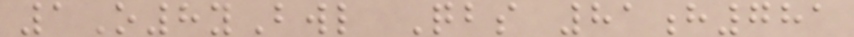1O8yBwl Qbs 81h781
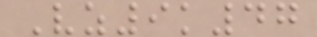Vz9k47
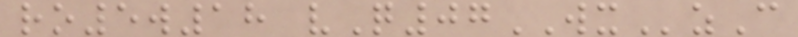ro5w18 vQ07WXzC
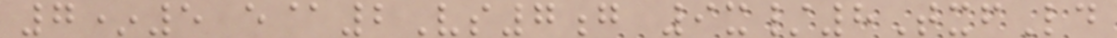7*5 e@2Vs7g 9x/8TxfLd
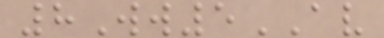8Ww5AV
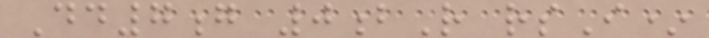Dd7g 0bR rsI*
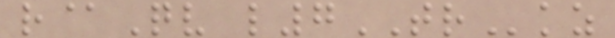r@Qv l7TRkz
